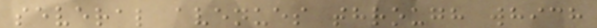several avenues through which
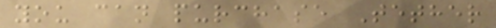you can purchase Tether
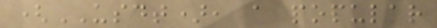(USDT), a popular
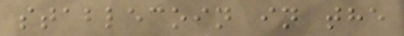stablecoin in the
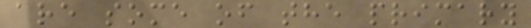are some of the primary
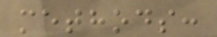methods:
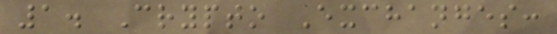1. Crypto Exchanges:
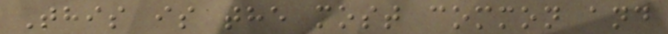This is the most common and
